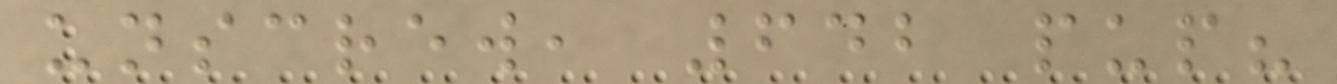unscrew, 642 pup?
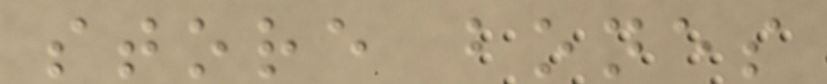store bones
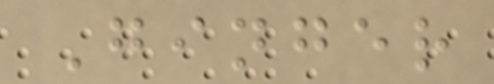Ginger
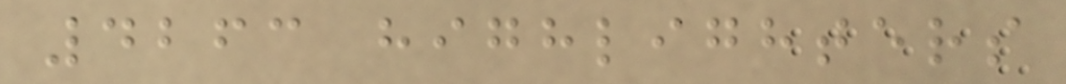4263 highlighters
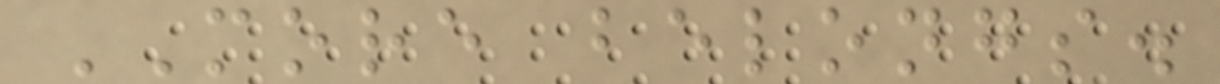MORE belongs.
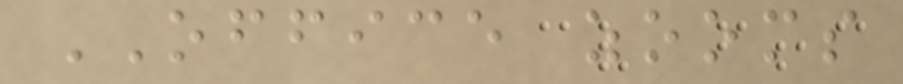OFFICE zooms
